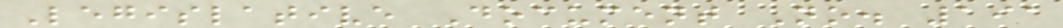Legislative Document No. 191
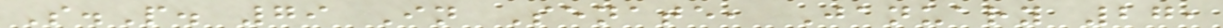S.P. 79 In Senate, January 27,
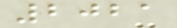2021
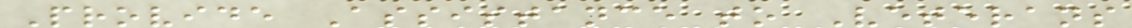Provide Assistance to Veterans
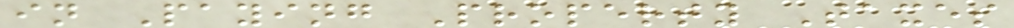in Paying Property Taxes
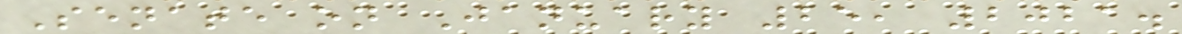Senate on January 25, 2021.
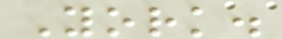York.
